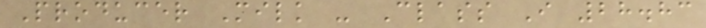Producer Milk - Class I 28.83
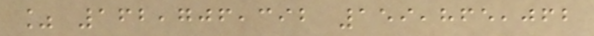% 162,706,392 159,865,062
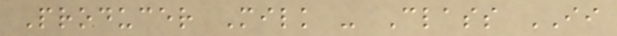Producer Milk - Class II
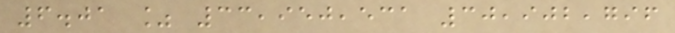6.01 % 33,950,531 30,902,796
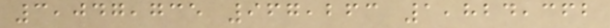3,047,735 967,263 1,824,362
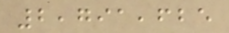2,791,625
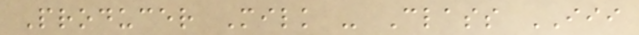Producer Milk - Class III
